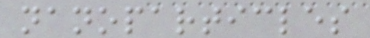nanoparticles
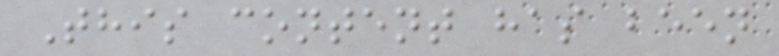This content has been
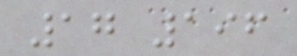17 196
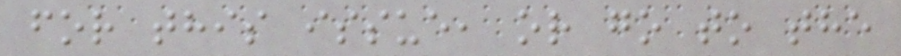for this issue, or go to the
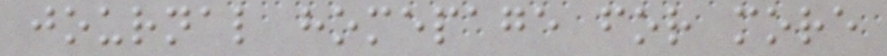journal homepage for more
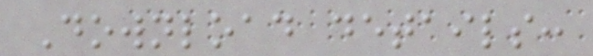Download details:
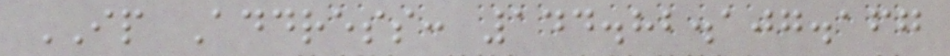IP Address: 144.82.107.167
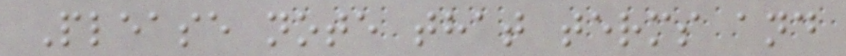Please note that terms and
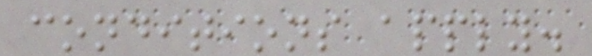conditions apply.
